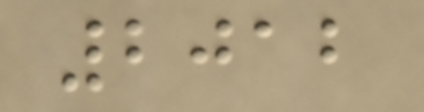2012
